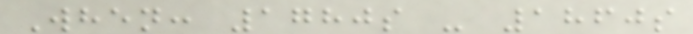When: 1780s - 1860s
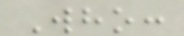Who:
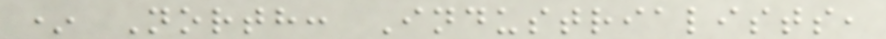* North: Industrialists,
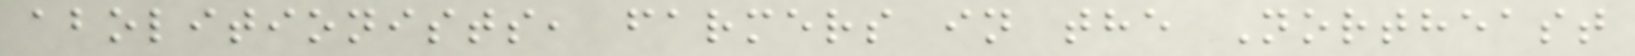abolitionists, farmers in the Northeast
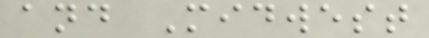and Midwest
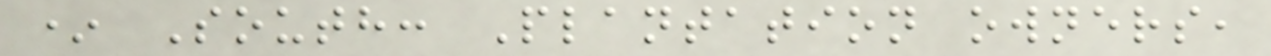* South: Plantation owners,
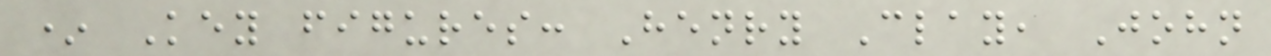* Key figures: Henry Clay, John
